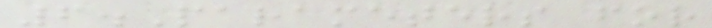6.Parameters for
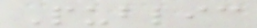Public
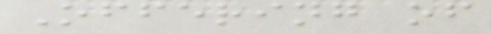Offering of
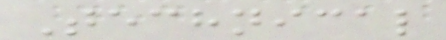Technical
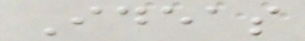Ideas
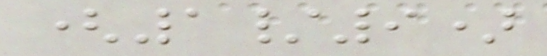(1/9)
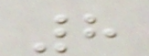8
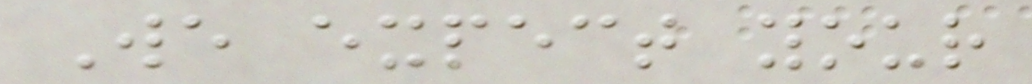We expect your
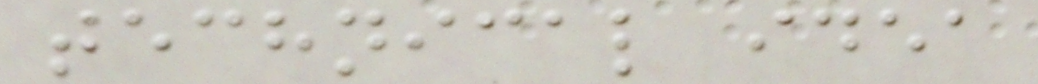technical idea
